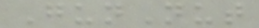GunNut
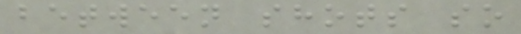between shots so
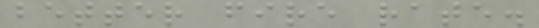better fire rate.
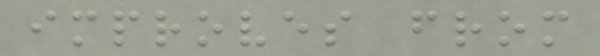improves from
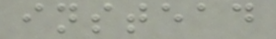instead
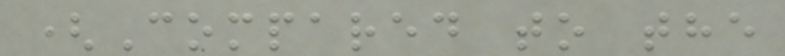(Compared to the
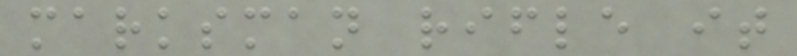marksman rifle it
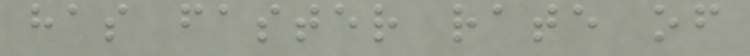has faster rate of
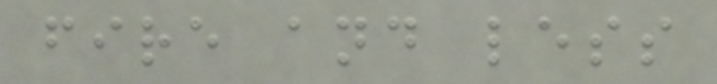fire and less
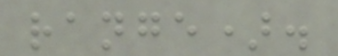range).
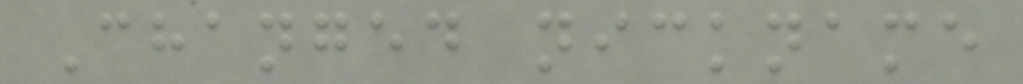Changed nickname
